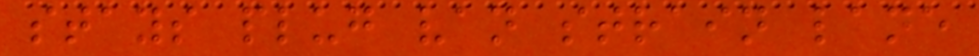stays plug van strain lane
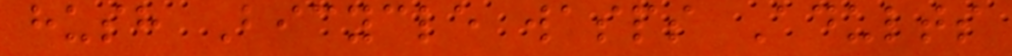hush Bicycle wasps Adults
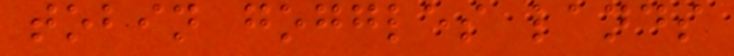tobin goggles lands
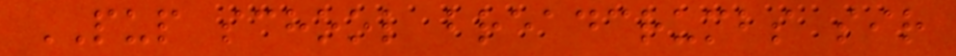PUP school breadcrumbs sir
